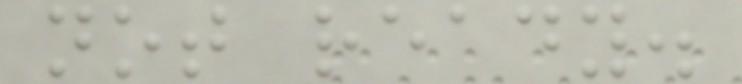not ready.
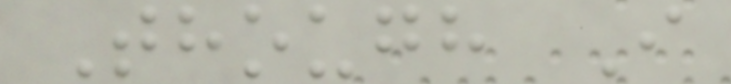Though I
